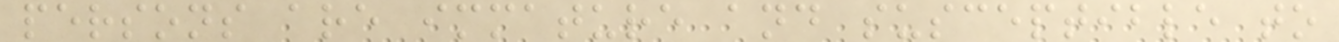persons are immature and susceptible to
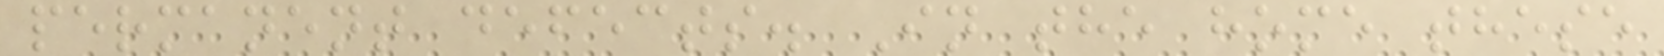permanent defects. In the home these
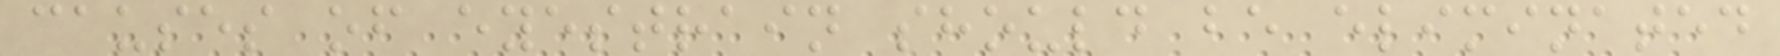causes of eyestrain should be eliminated
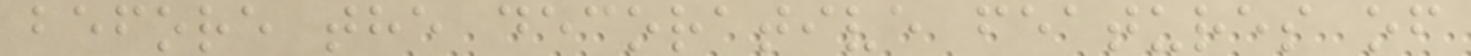before the decorative features of
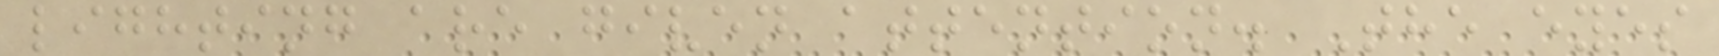lighting are given attention. The eyes
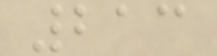213
